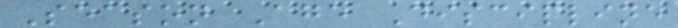Season Age Discipline
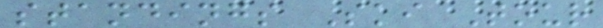standings Ski Tour
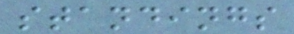standings
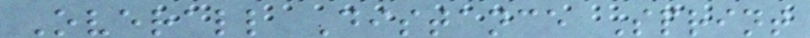Overall Distance Sprint
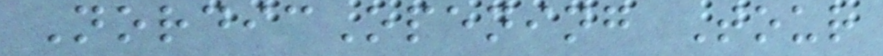NordicOpening Tour
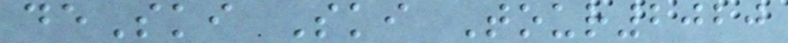deSki Ski Tour2020
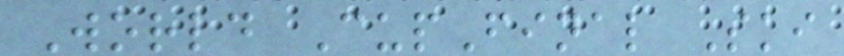World CupFinal Ski
